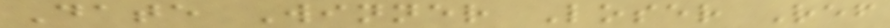Date Winner Loser Ref
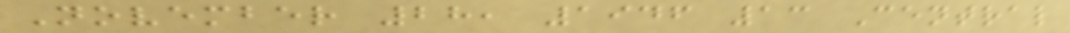November 28, 1946 13 Central
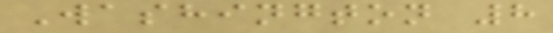Washington 8
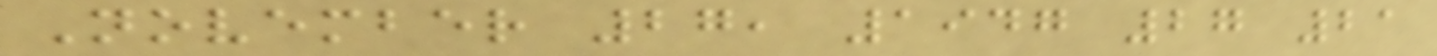November 27, 1947 27 21
